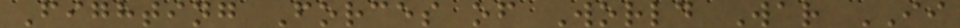Fighting Forces of World War II
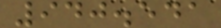940.541
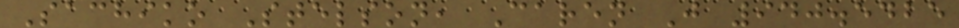Sachiko Stelson, Caren J 940.5425
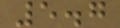5.7
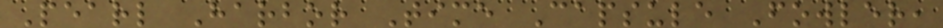Pearl Harbor Time Capsule Fowler,
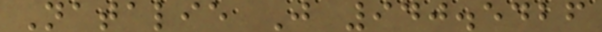Natalie J 940.5426
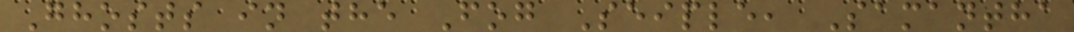Ghosts in the Fog Seiple, Samantha
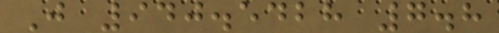J 940.5428 7.8
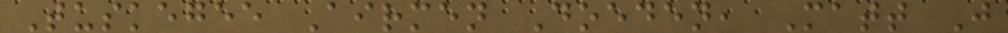Tuskegee Airmen Doeden, Matt J
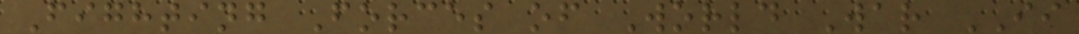Fighting Forces of World War II
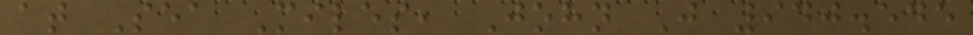at Sea Miles, John J 940.545
